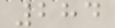284
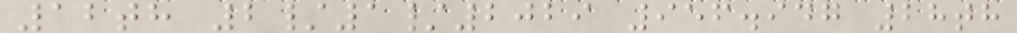12th 2/1/2029 956.947 28th
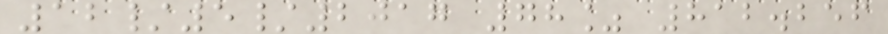12/5/2017 78% 812.256
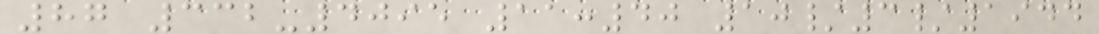87 332-4095 11:40 10/3/1944
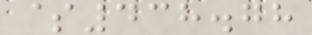$438.78
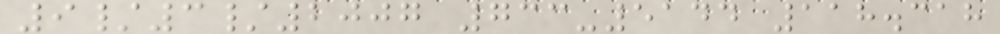9/3/2007 733-5144 118.318
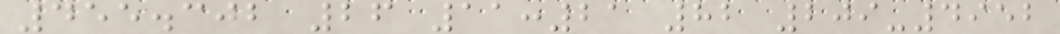455.302 26 11:21 82 209-4952
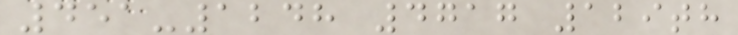451-1248 4717 129th
